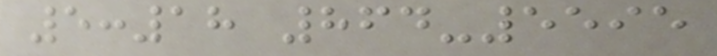5:18 864-5595
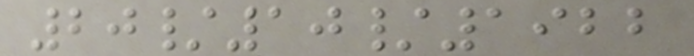20/10/1922
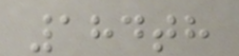184th
